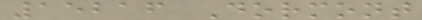15216 Dormont
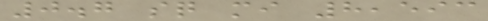0.7 sq mi 8,593
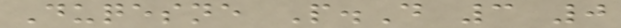Duqesne P.D 3 0
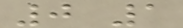0 1
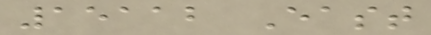15112 East
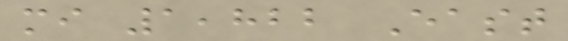mi 1,822 East
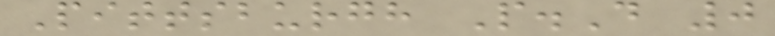Pittsburgh P.D 0
